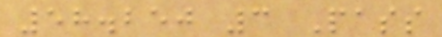58.250 3 Pass
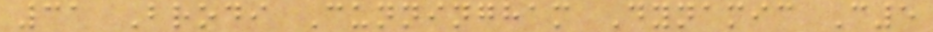31 Brodi Cunningham Dynamic C5
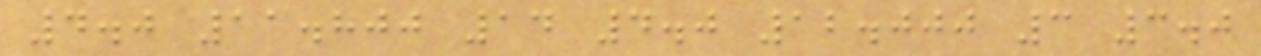4.0 11.800 14 4.0 12.000 3 3.0
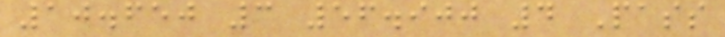10.650 3 56.900 4 Pass
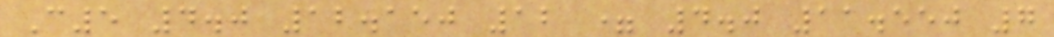C5 4.0 12.150 12 = 4.0 11.550 7
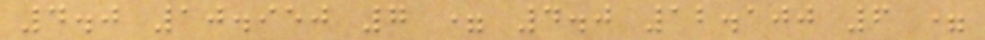4.0 10.950 7 = 4.0 12.100 6 =
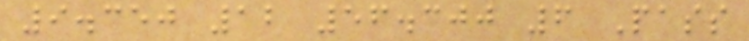9.350 12 56.300 6 Pass
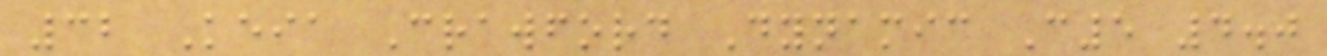32 Keia Crawford Dynamic C5 4.0
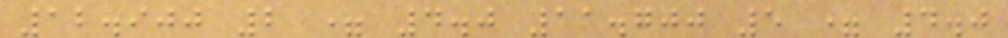12.900 2 = 4.0 11.700 5 = 4.0
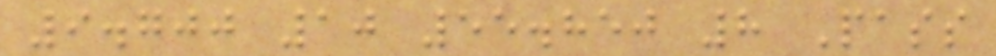9.700 10 55.850 8 Pass
